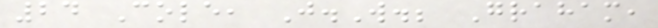24 Cole, J.W.; Graham,
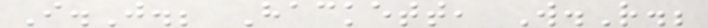I.J.; Hackett, W.R.;
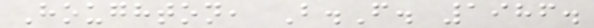Houghton, B.F. 1986.
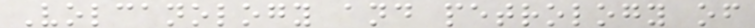Volcanology and petrology of
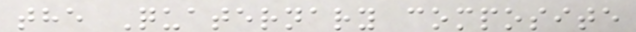the Quaternary composite
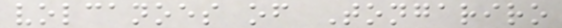volcanoes of Tongariro
